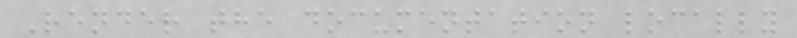Render the documentation locally
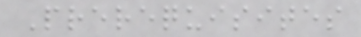Prerequisites
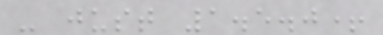- just 1.5.0+
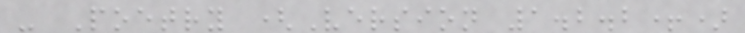- Poetry (Version 1.2.2+)
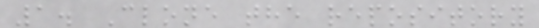1. Clone the repository
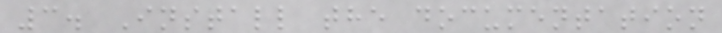3. Install the documentation
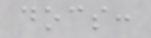docs:
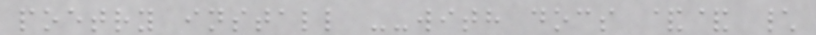poetry install --with docs && \
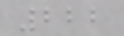222
